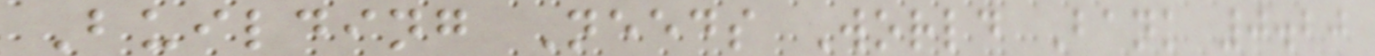Building Needs World Bank 0.20
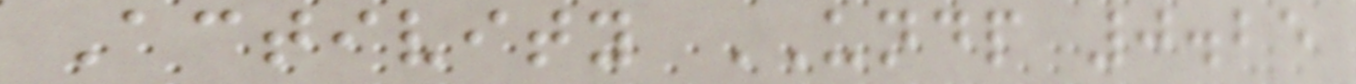Activity UNDP 0.25
